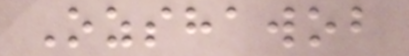Ozshawob
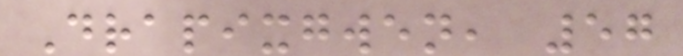Drapixgwen, 57
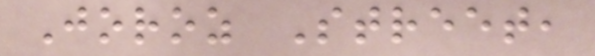Joroz Street,
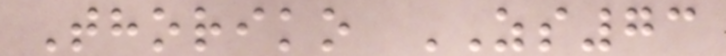Thoriko ZS73
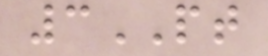3PT
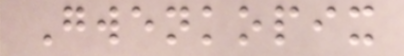Gwenkopix
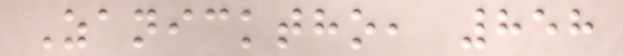Zanicktho, 858
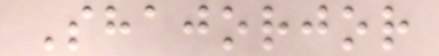Shajorjor
